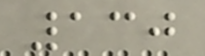130
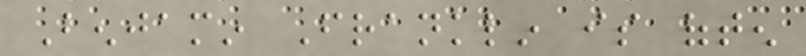Benjamin Franklin is often
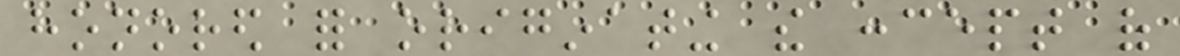honored for originating the concept of
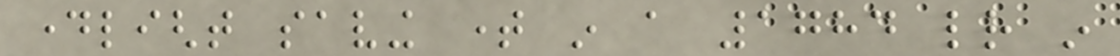daylight saving time in a 1784 letter in
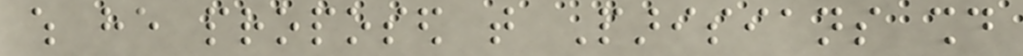which he proposed that Parisians should
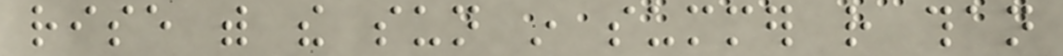rise with the sun in summer rather than
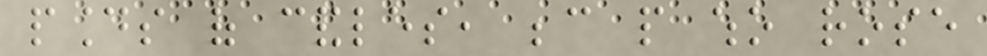pounds of candles, because people who rose
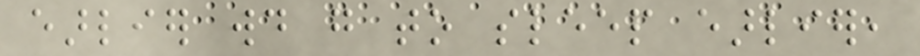earlier would go to sleep earlier,
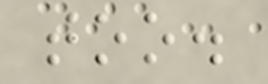too.
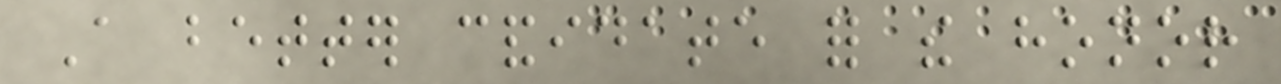A better candidate for the honor
